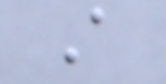A
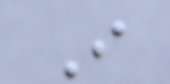I
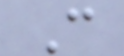C
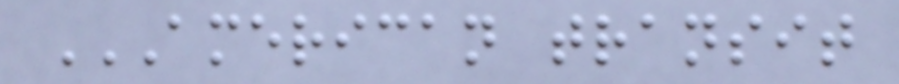AMERICAN TRANSIT
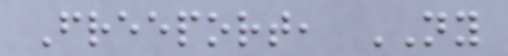Freeport, NY
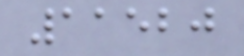11520
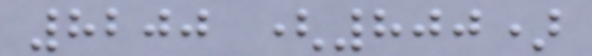8200 (800)
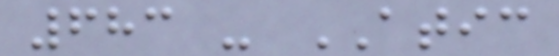683 - ATIC
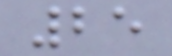25
